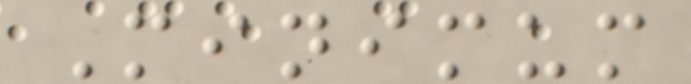Minimum
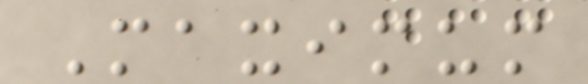Maximum
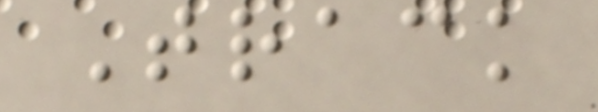Track
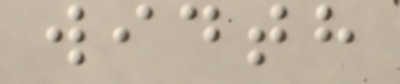width
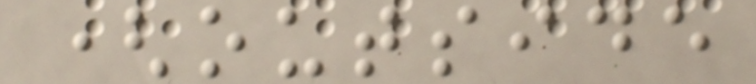(outside
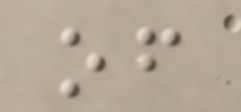of
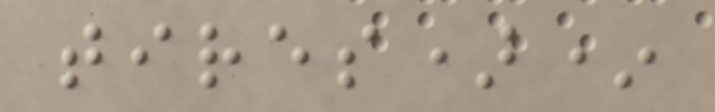tires)*
